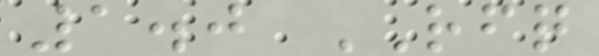1.0 RFQ
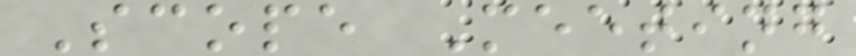Scope Meeting
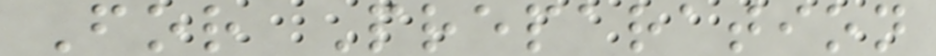For Preparation
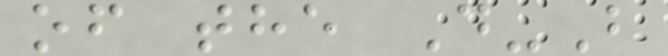of the D-B
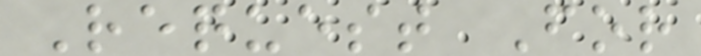Request For
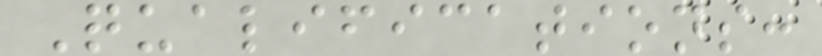Qualifications:
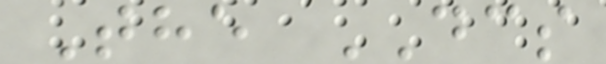The DCS
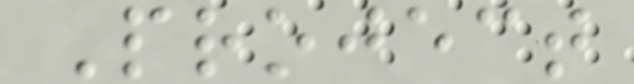Project
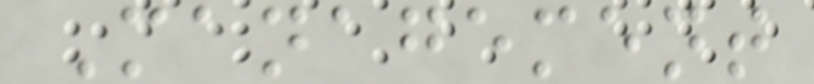Management
